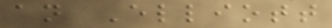an Elliott
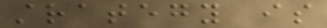strategy is
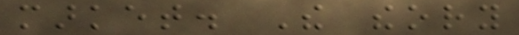market. The theory
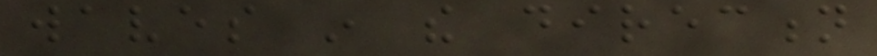waves in the direction
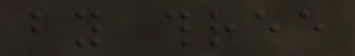by three
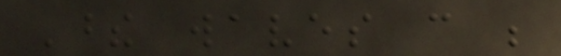These waves can be
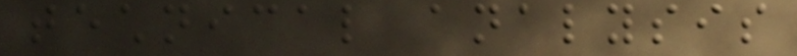technical analysis
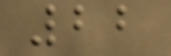22
